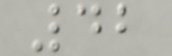42
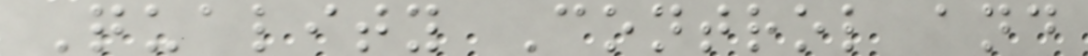Quality Control and
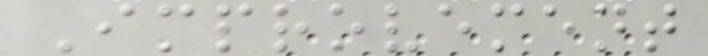Improvement
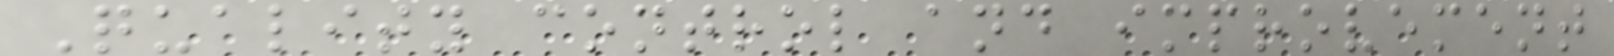Quality control and improvement
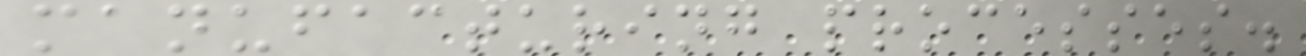manufacturing processes.
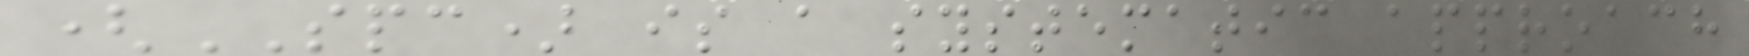(SPC) is a systematic approach
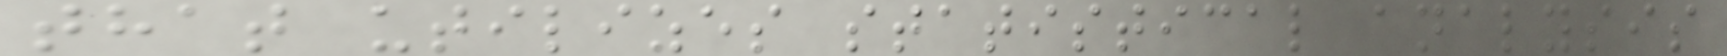that utilizes statistical analysis
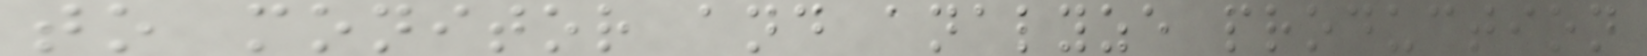to monitor and analyze production
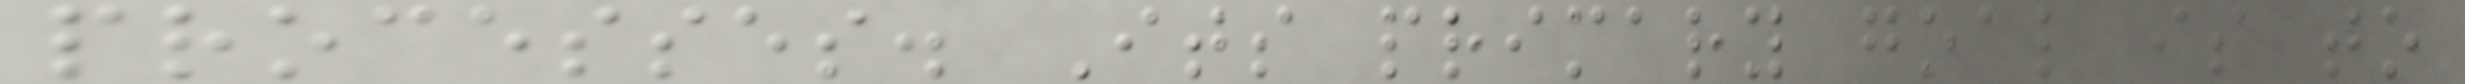processes. Its primary goal is to
